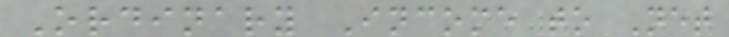Ordinary Income to Net
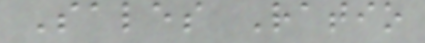Sales Ratio
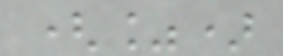(%)
